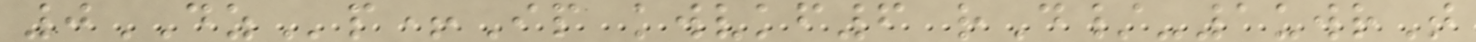0DZp+Ip kwvkf6 rD/-1uwrT
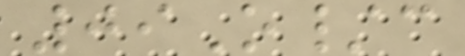09O/c
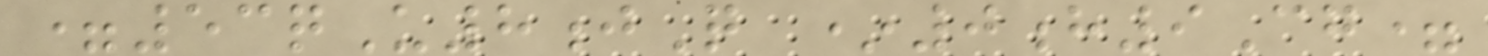=53qU8jQ *0h9Cg=
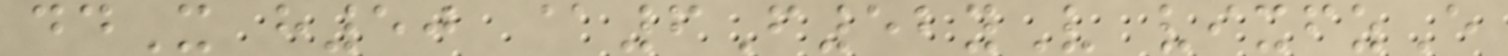ddX h50 @6F52yV vixfzE
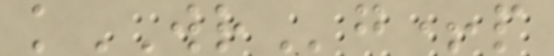kWRg+p
